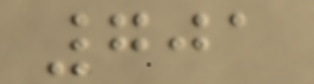701
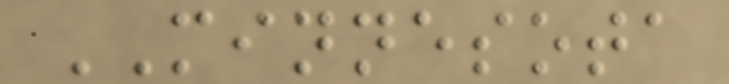MINNESOTA
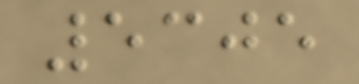5305
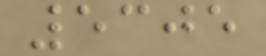5305
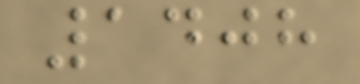1408
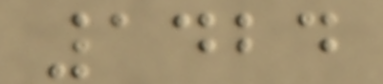1424
